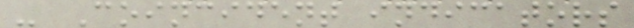- Coincident indicators
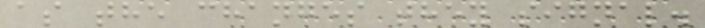as the changes they signal.
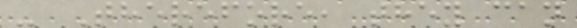- Therefore, they can
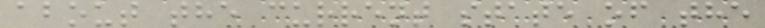about the current state of the
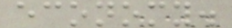economy.
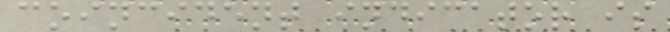coincident indicator is
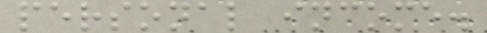personal income.
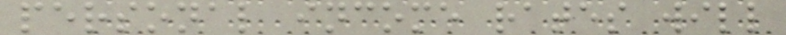personal income rates will
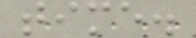time.
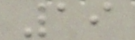19
